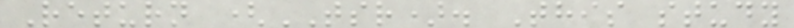Return (TSR). This study
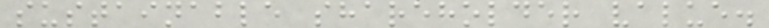sustainable shareholder value.
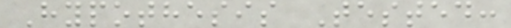Hypothesis Tested:
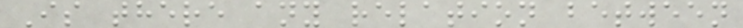Is there any relation between
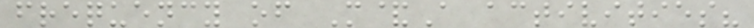frequency of M&A activities?
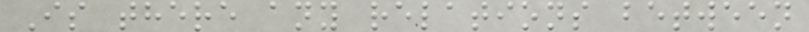Is there any relations between
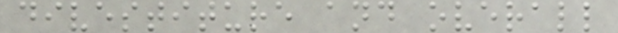divestiture and overall
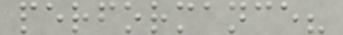performance?
